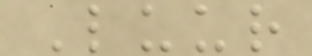Luur
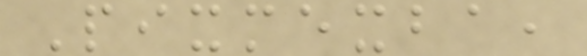Pixmexba,
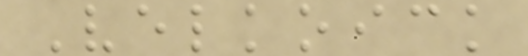Velkoick
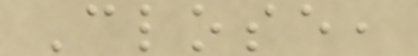Close,
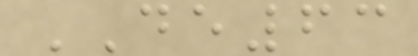DE63
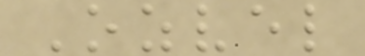Ozvel
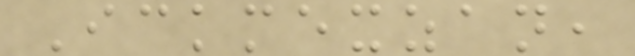Ickmexzan,
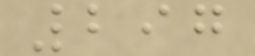297
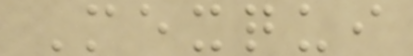Mexqui
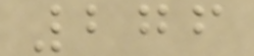276
